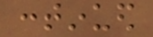continued
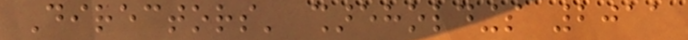Directors' shareholdings 2011
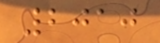2010
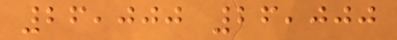26,000 26,000
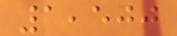1,500
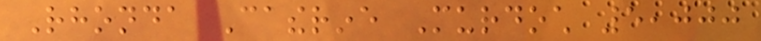Rhonda Catherine Murdoch 5,000
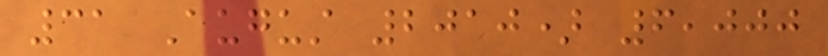31 August 2010) 6,000
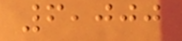6,000
